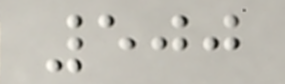500
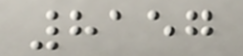8157
